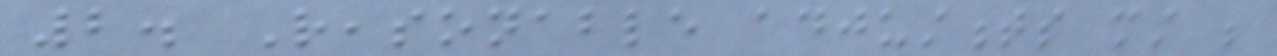2. Reasonable adjustments must be
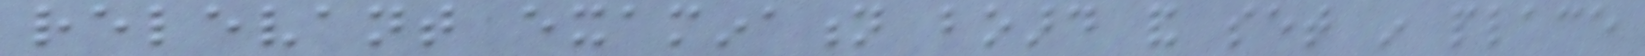relevant examination board and set in place
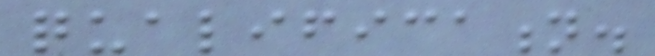qualification.
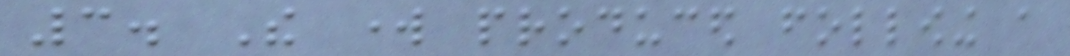3. The work produced following a
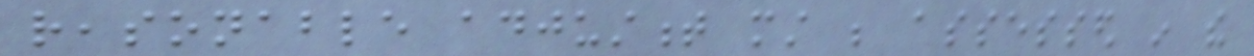reasonable adjustment must be assessed in the
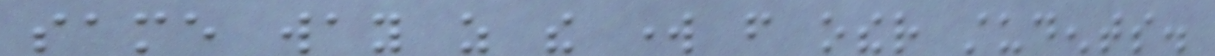same way as the work from other students.
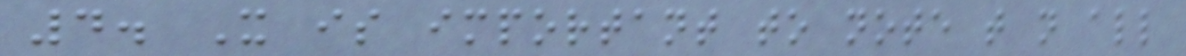4. It is important to note that not all
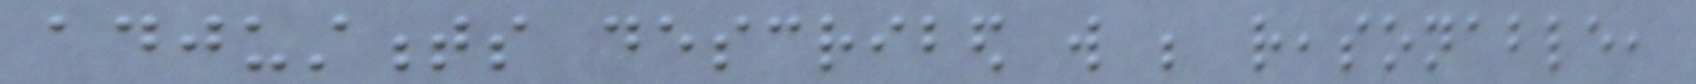adjustments described will be reasonable,
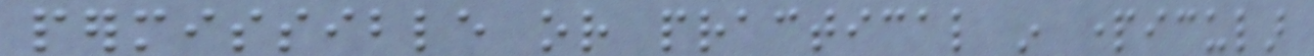permissible or practical in particular
